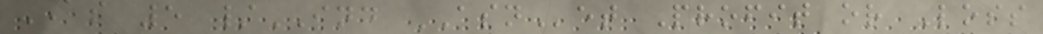AS 5 /IND ASNet Profit or Loss
